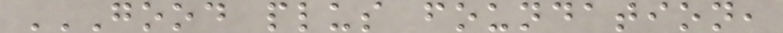GOOD PLUS FOUNDATION,
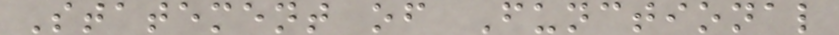Statement of Functional
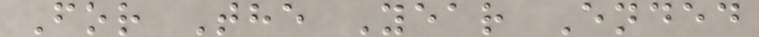For The Year Ended
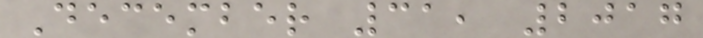December 31, 2017
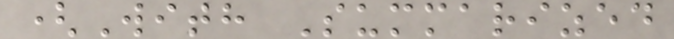(With Summarized
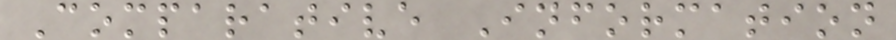Comparative Information
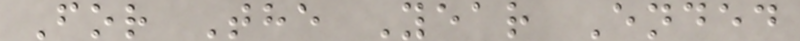For The Year Ended
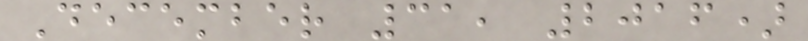December 31, 2016)
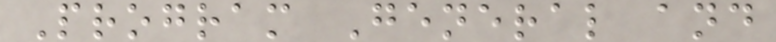Program General and
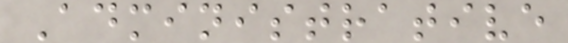Administrative
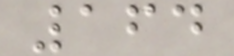164
